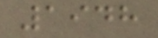1948
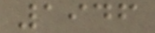1946
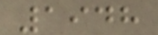1948
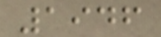1946
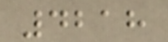4218
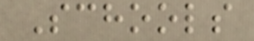Schools
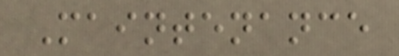Maintenance
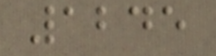1245
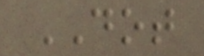DOT
